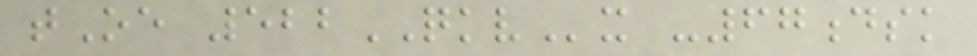tOe 522QKVx -67dsk
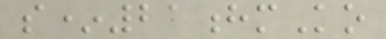s*21hmKo
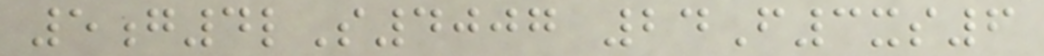5g4lS4007 24F3xs6
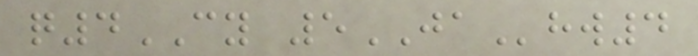q4CY 5JAhw4
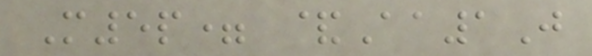M5p= &Aa1J
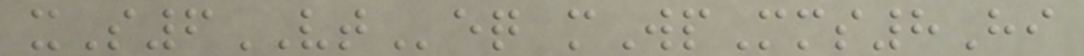xS6VTeq mWpMms8Hi
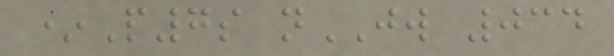*P7s nJW 034
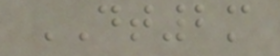DT2m
